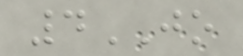4JO
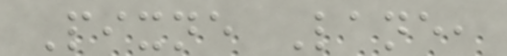Pixne Lane,
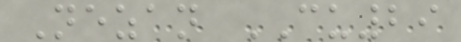Nezan CU29
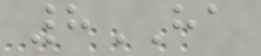8HA
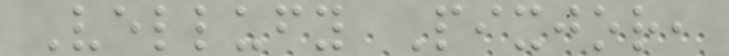Vellufy Pixjor,
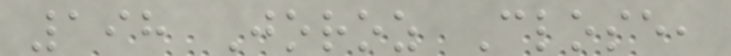198 Joroz Close,
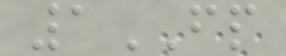1FP
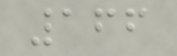166
